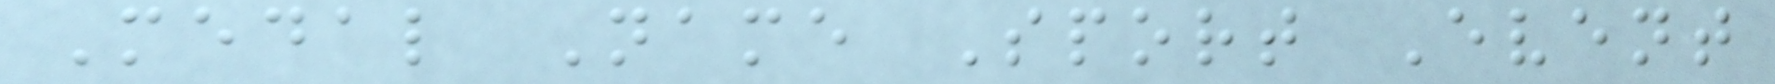Medal Name Sport Event
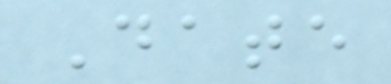Date
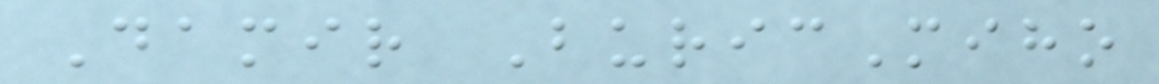Damir BuricMiho
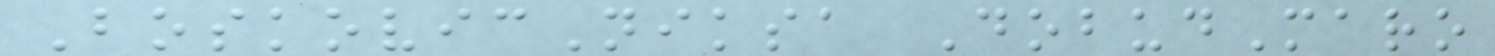BoskovicNiksa DobudMaro
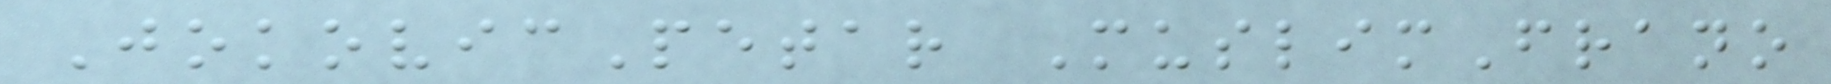JokovicPetar MuslimFrano
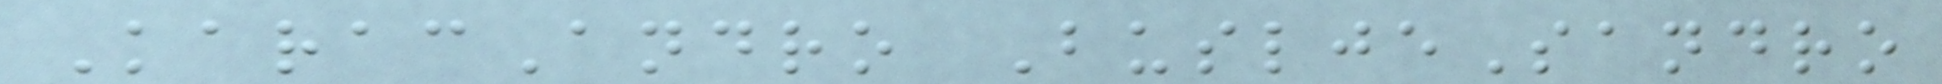KaracAndro BusljeSandro
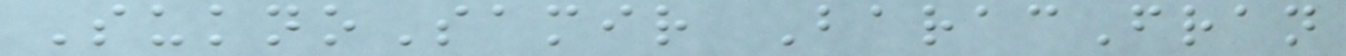SuknoSamir BaracFran
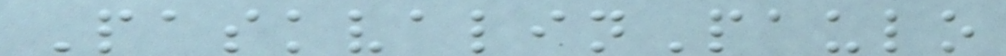PaskvalinPaulo
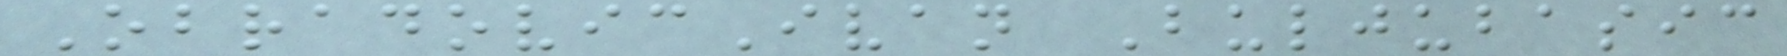ObradovicIvan Buljubasic
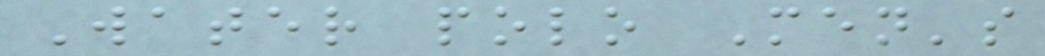Water polo Men's
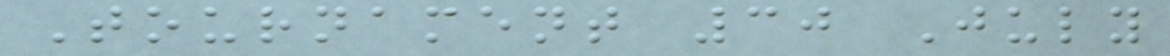Tournament 30 July
